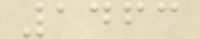1463
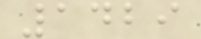1429
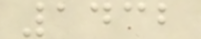1432
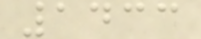1433
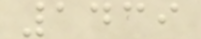1439
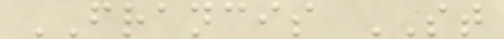FRANCIS ST
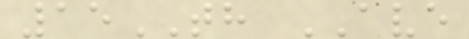15TH AVE
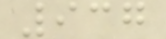937
